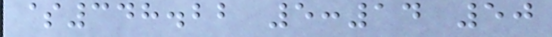$348.22 5:14 50
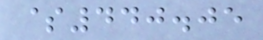$440.05
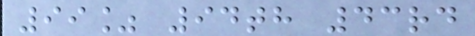99% 94th 43rd
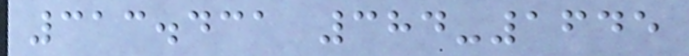313.431 384-1645
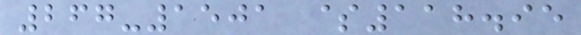267-1501 $118.95
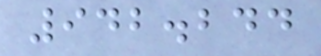942.244
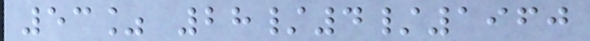53% 28/4/1960
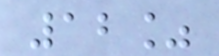12%
